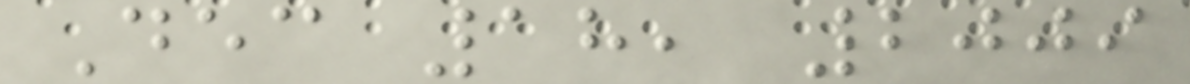Dec 18, 2009
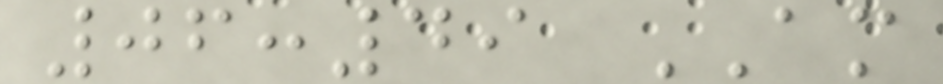06:49 AM
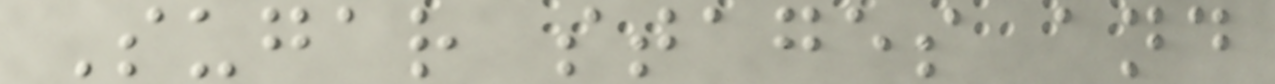Sugar stages and
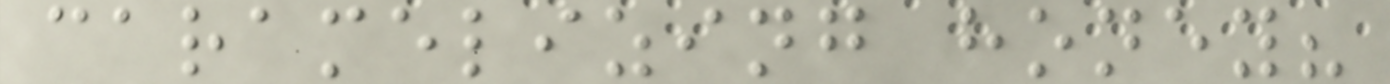caramelizing honey?
